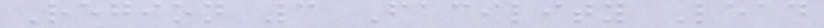Region 3 Facility Lead
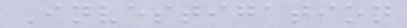Investigation
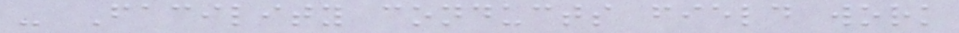- Facility conducts field work
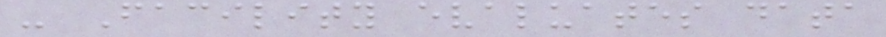- Facility evaluates data
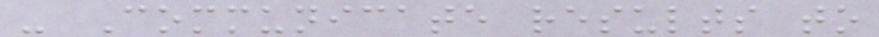- Communicate results to
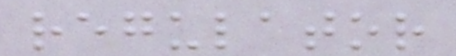regulator
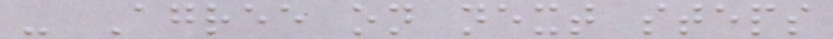- Agree on next steps
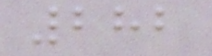282
